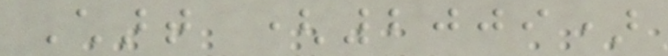Chart (2009)
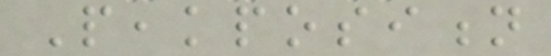Peakposition
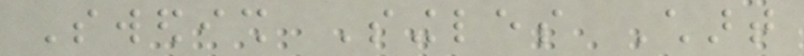Swedish Singles Chart
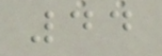44
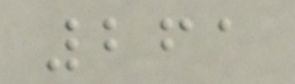261
